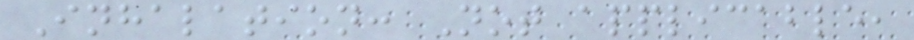Inhalation: Not applicable,
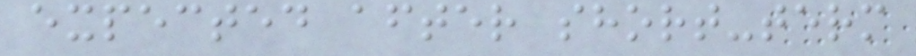expected after short-term
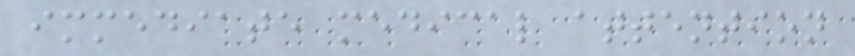immediate medical attention
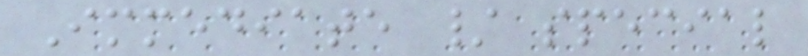Immediate / special
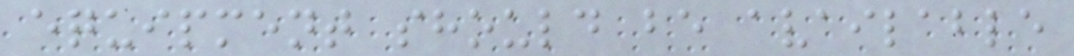equipment should be available
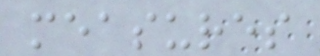measures
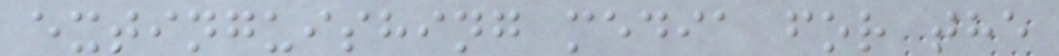extinguishing media for the
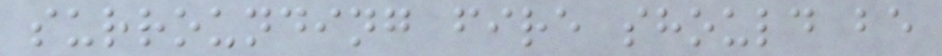surrounding fire should be
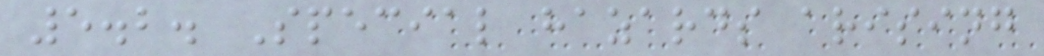5.2. Special hazards arising
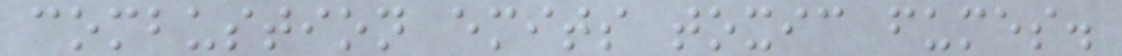combustion emits toxic fumes.
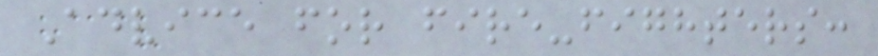Advice for fire-fighters:
